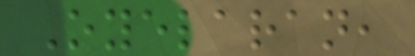Oyelaran,
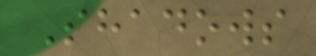Shadows
